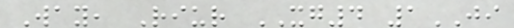Way, Riur XG4 1JI
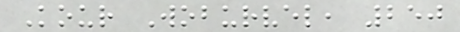Kour Woburvel, 250
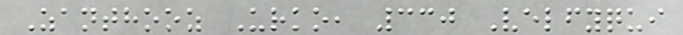Zanthooz Urko, 330 Velfyqui
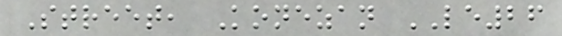Street, Konezan LE26
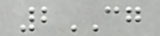2CG
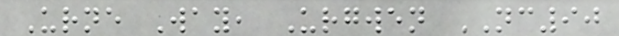Urne Way, Urgwen NC90
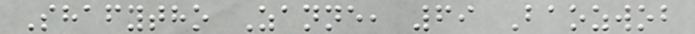Shafytho Zanne, 69 Baozwob
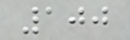100
